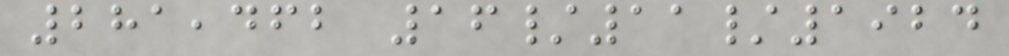281,462 16/11/1924
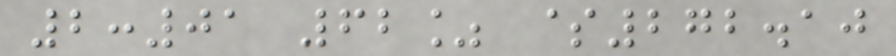2:01 62% $272.10
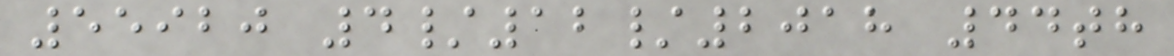55920 4/12/2018 44th
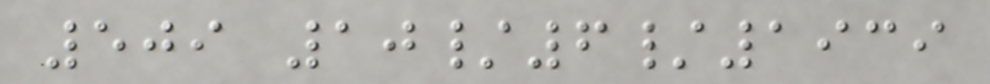509 10/6/1939
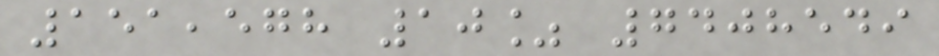151,578 10% 7408549
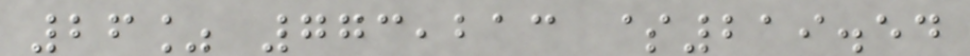26% 773,213 $219.54
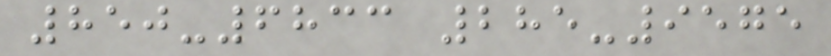850-6833 285-9575
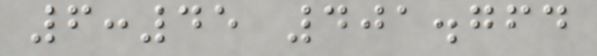6:45 401.764
